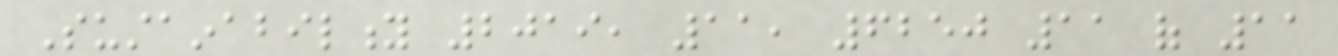Sustainability 2019, 11, 6250 11 of 11
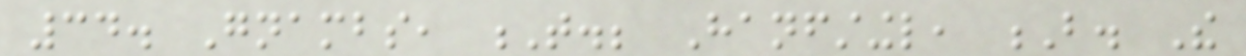34. Gnambs, T.; Hanfstingl, B. The
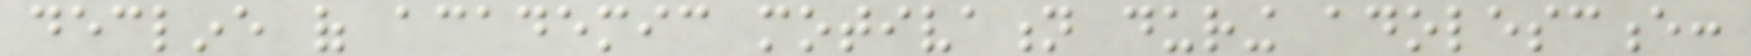decline of academic motivation during adolescence:
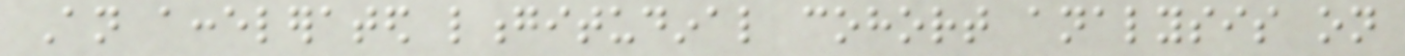An accelerated longitudinal cohort analysis on
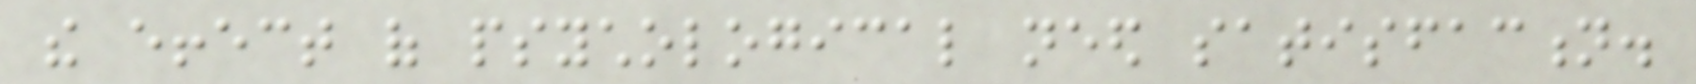the effect of psychological need satisfaction.
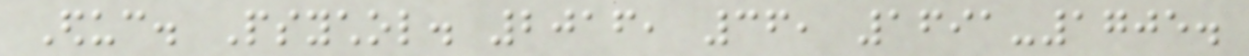Educ. Psychol. 2016, 36, 1691-1705.
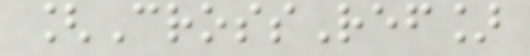[CrossRef]
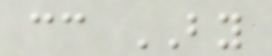cc BY
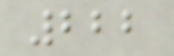222
